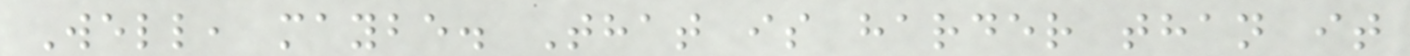Well, maybe. That is harder than it
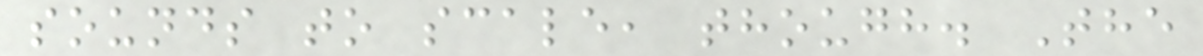sounds to scale, though. The
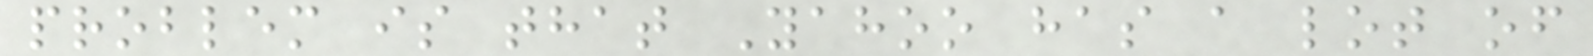problem is that Yahoo has a lot of
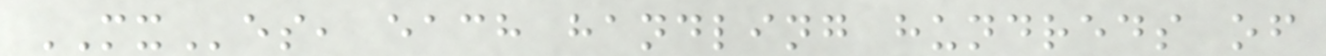MXes, each handling hundreds of
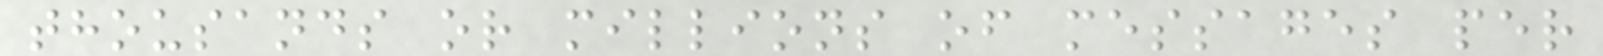thousands or millions of messages per
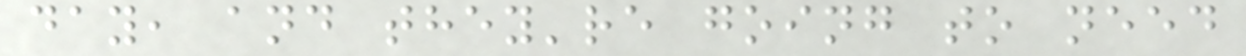day, and they're going to need
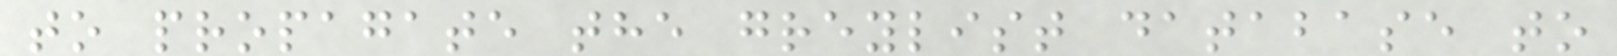to propagate the greylist database to
